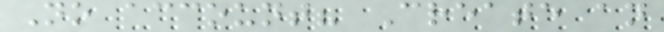No account? Create an
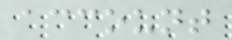account
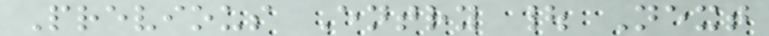Previous Entry | Next
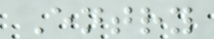Entry
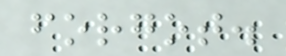forgot.
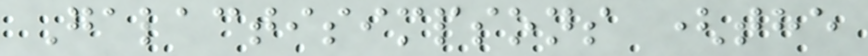Galactisimpsons (the
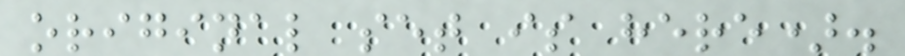original set is here).
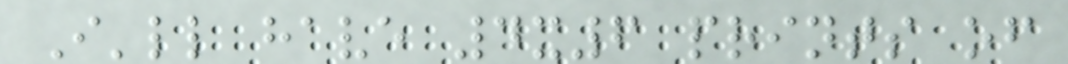I'll have 4x6 prints of
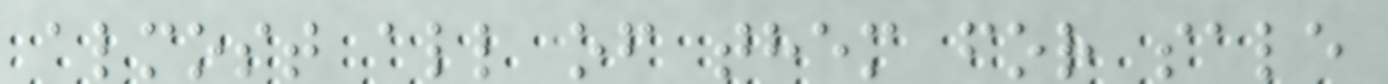almost all of them for sale
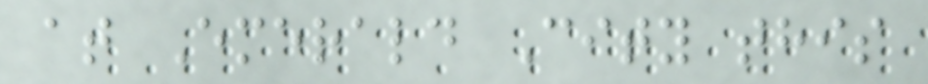at Emerald City this
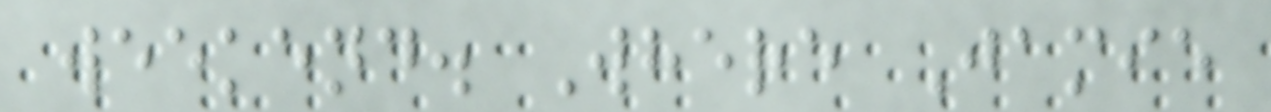weekend. Where Jamie
